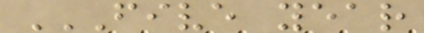FIVE YEAR
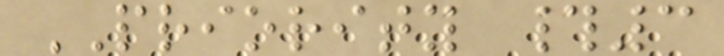PRIORITY #3
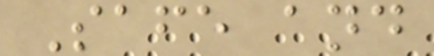Safe and
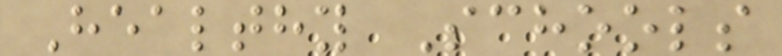Healthy Schools
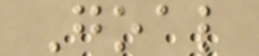Goal
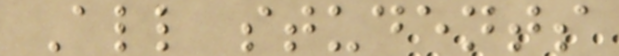All students
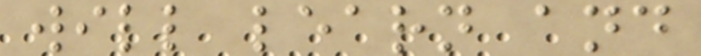will learn and
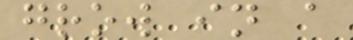grow in a
